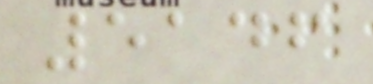5146
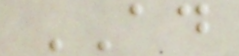AD
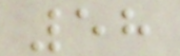58
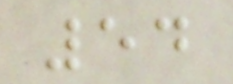54
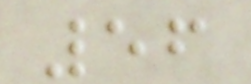56
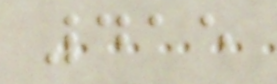415
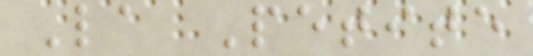La Petite
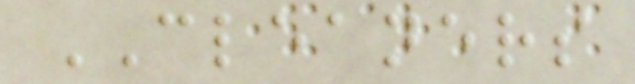CLEANERS
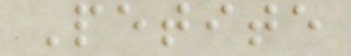Petite
